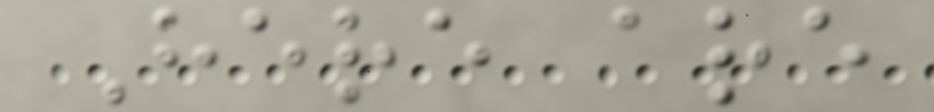Here are
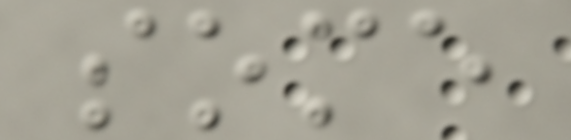some
